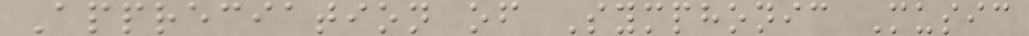Appreciation of Symphonic Music
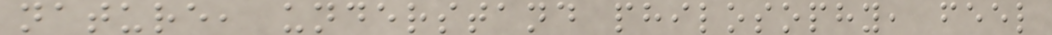nature, understand philosophy, feel
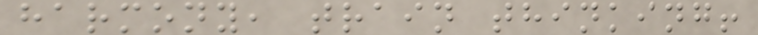harmony, train thinking!
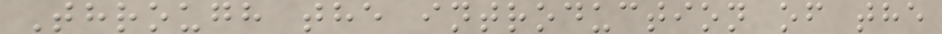Through the introduction of the
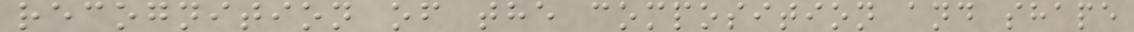recognition of the composition and shape
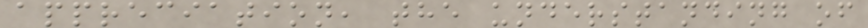appreciation, the understanding of
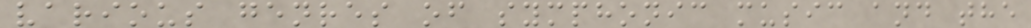various genres of symphonic music and the
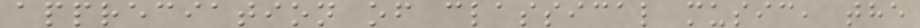appreciation of classical music, the
